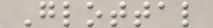Glottal
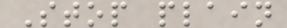Stop plain
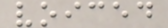voiced
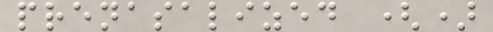prenasalized ()
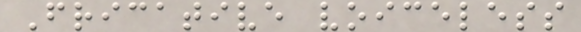Fricative voiceless
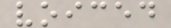voiced
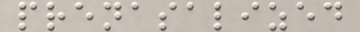prenasalized
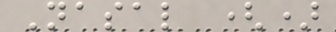Nasal ()
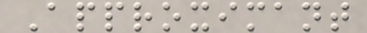Approximant
